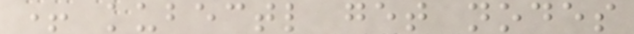+ kubectl get nodes
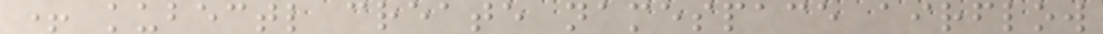+ kubectl create namespace airflow
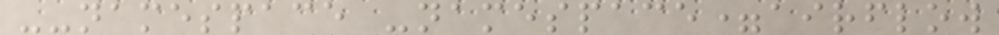--namespace -namespace=airflow
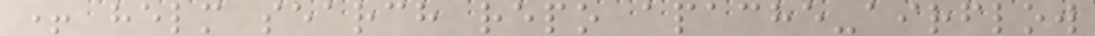+ helm search repo apache-airflow
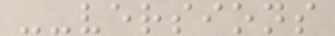--versions
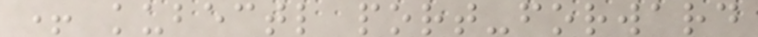+ kubectl port-forward
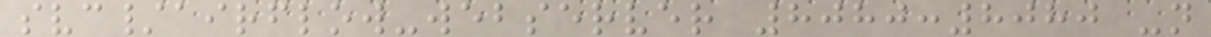svc/airflow-webserver 8080:8080 -n
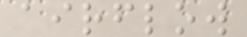airflow
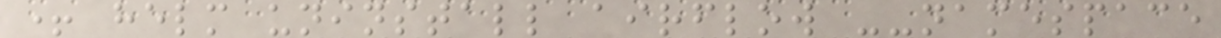+ helm uninstall airflow --namespace
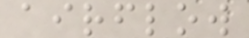airflow
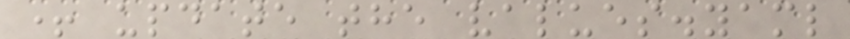+ update the values.yaml
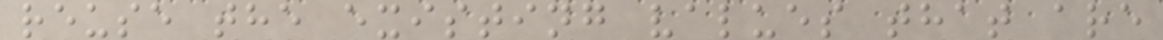reuse the existing values that are
